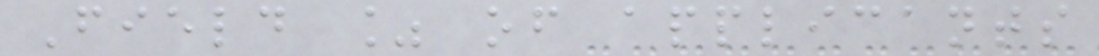Field % of applicants
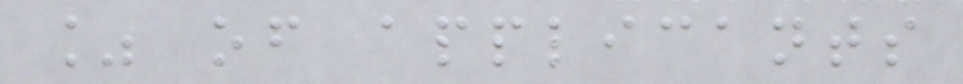% of applicants
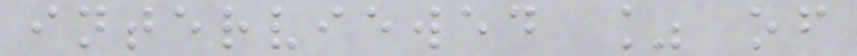interviewed % of
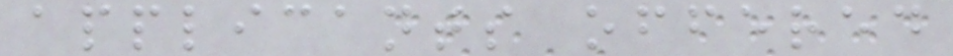applicants offered
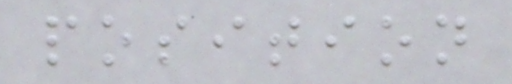position
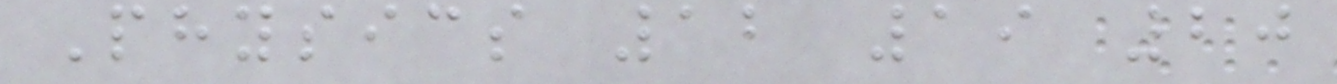Physics 12 19 20
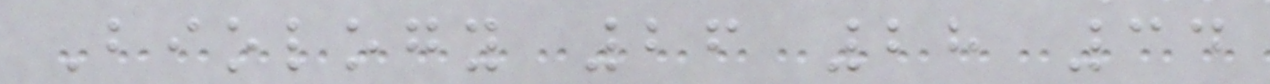Biology 26 28 34
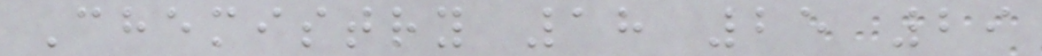Chemistry 18 25 29
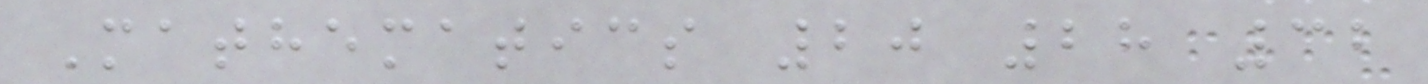Mathematics 20 28 32
